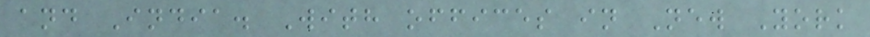and India. With offices in New York
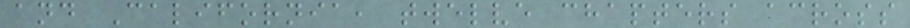and California, twelve chapters across
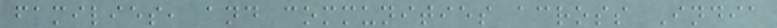families, and communities across India
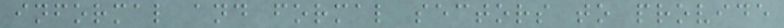informal and formal sectors to provide
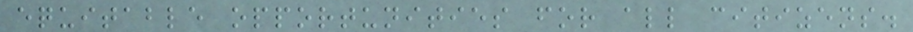equitable opportunities for all citizens.
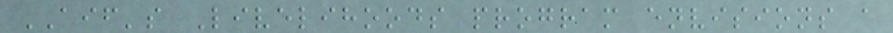AIF's Livelihoods program envisions a
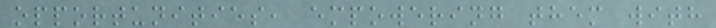opportunities, empowering them with
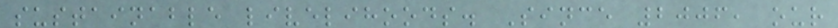sustainable livelihoods. Since 2006, our
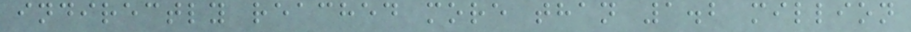indirectly reached more than 1.2 million
